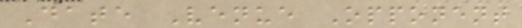Date Venue Opponent
